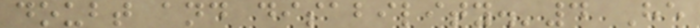doubt and disability.'4 He
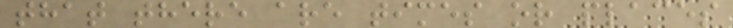that there are times or places
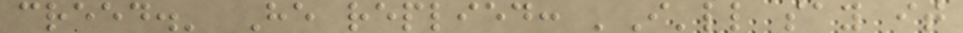creed.' He replied: 'I'll say it
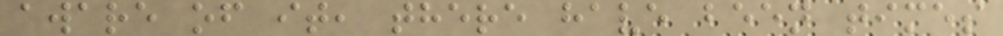aware of it, there have been times
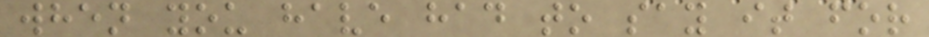when you have had to say it for
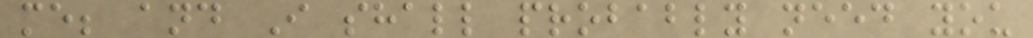me; and I shall probably need you
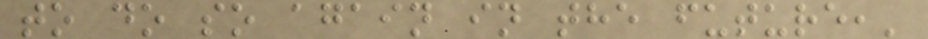to do so again in the future,'
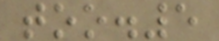too.5
